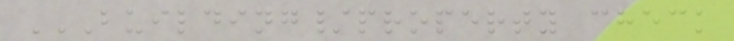BUILDING/PROPERTY CHECK
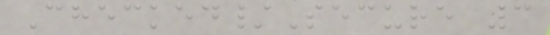Checked/Secure 3
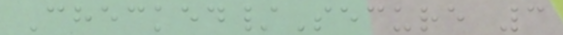Checked/Secure 3
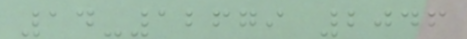14-12679 2046
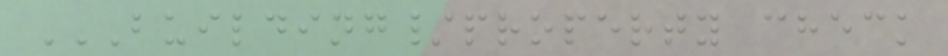BUILDING/PROPERTY CHECK
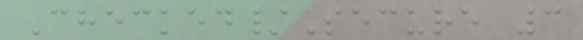Checked/Secure 3
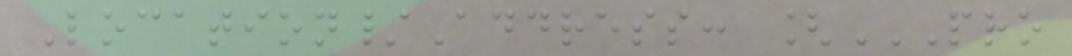Location/Address: [PRO
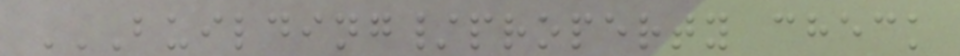BUILDING/PROPERTY CHECK
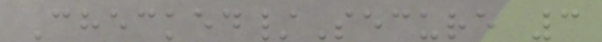Checked/Secure 3
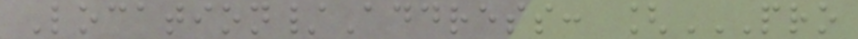Location/Address: [PRO
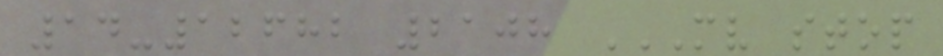14-12682 2108 MV STOP
